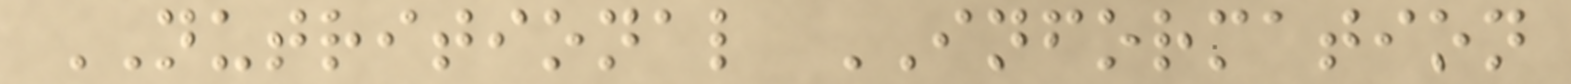NUTRITIONAL INFORMATION
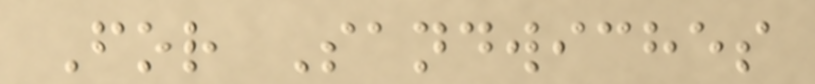For Sandwiches
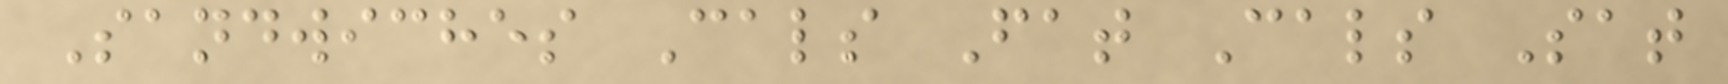Sandwiches Cals Fat Cals Sat
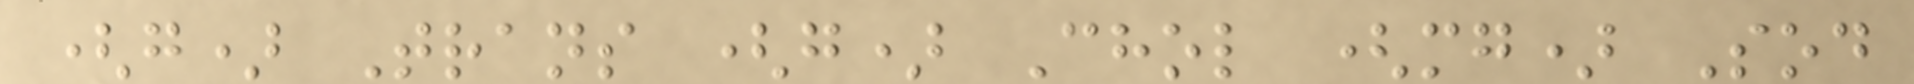(g) Trans (g) Chol (mg) Sod
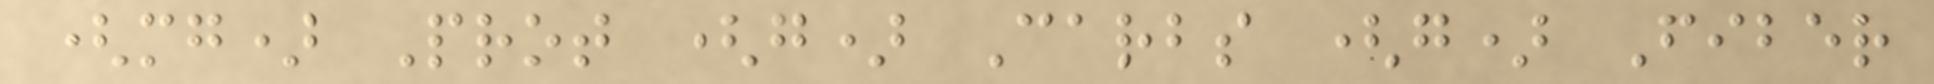(mg) Prot (g) Carbs (g) Fiber
